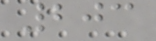203
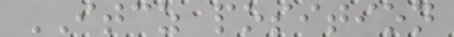ITCZ position
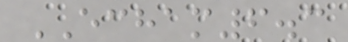ECHAM6.3
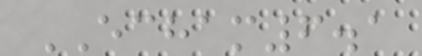ECHAM6.1
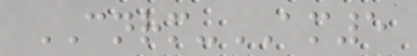CNRM-AM5
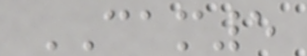CAM5
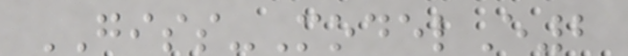GISS-ModelE2
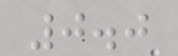0.0
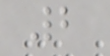2
